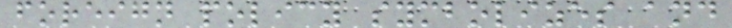foreign policy symbolizes and
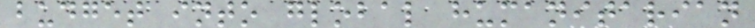budget into global humanitarian
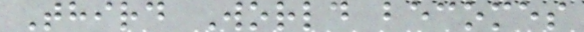Third World becomes
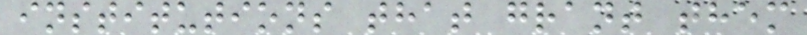institutions that grant them
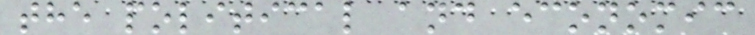the political and economic
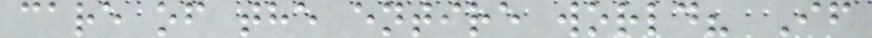care of the entire world? If
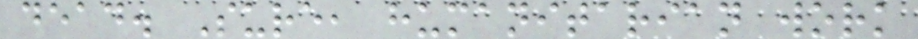dead. Sure, humanitarian work
